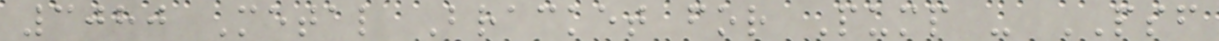3080 Metal Bracket for Pump - PSF
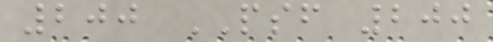200 PSF 200
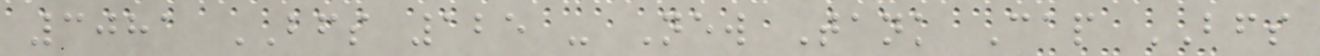3081 BFS 125 - New Tank Cap BFS
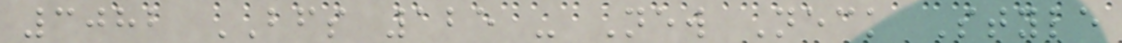3082 BFS 125 - New Neck Style
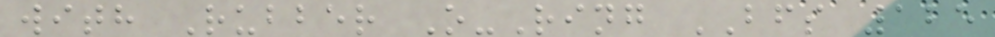with Rubber O-Ring BFS 125
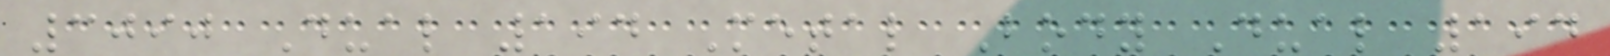3090 Dual 194 Metal Body Dual 194
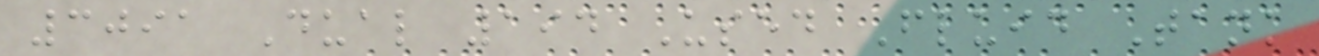3091 Dual 194 Used Fluid Tank
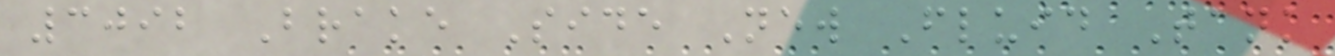3092 Brake Side New Fluid Tank
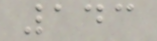143
